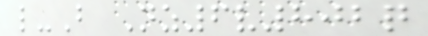l-B Nz6v802q
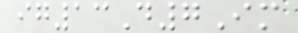ig13D7Im
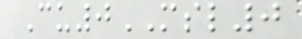Cu0MSL0
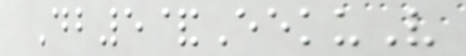Db5&EekuV
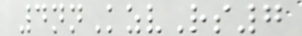4nnKzvRs7
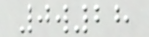0w28
